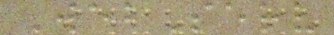WebServ
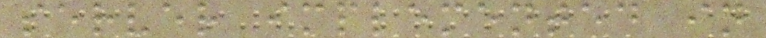server implemented in
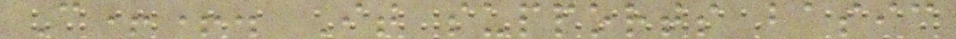C++. It supports basic
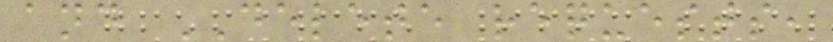and DELETE requests,
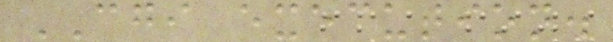CGI execution.
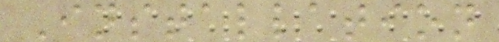Installation
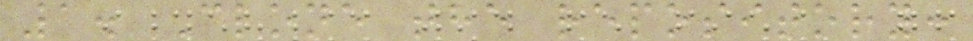1. Clone the repository:
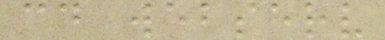cd webserv
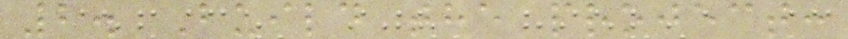2. Build the project:
